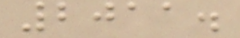2011.
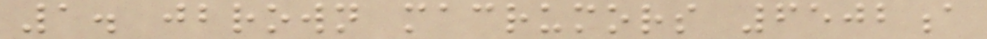1. jbrown macrumors 6502a
